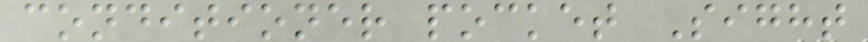conditioner pocket Sight
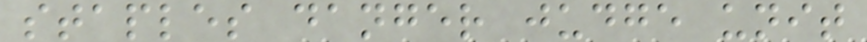staples danger judge unit
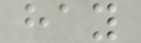hay
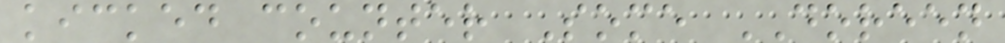kicked counter Some DOREEN
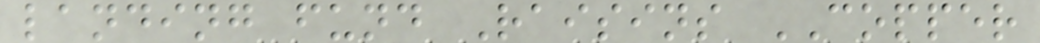landing fund Raisins COPPER
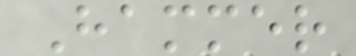Hammer
